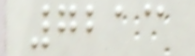7213
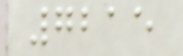7215
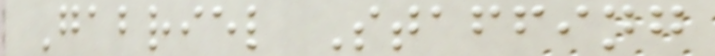Gabriel Staffing
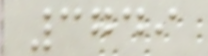3749
